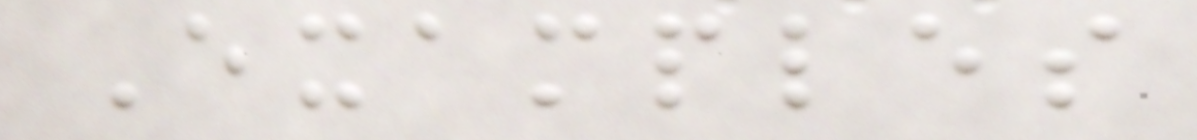Examples
